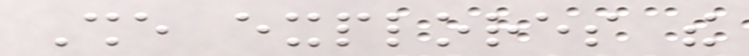She explores the
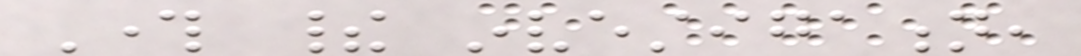Through their investigation,
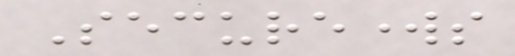Secureworks
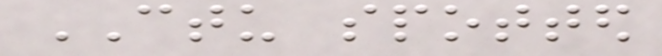CTU spotted
